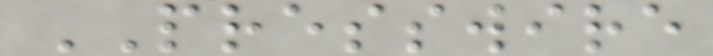PRESSWIRE
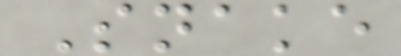Snake
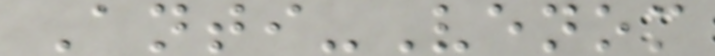Anti-Venom
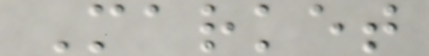Market
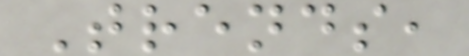Trends,
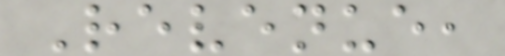Revenue,
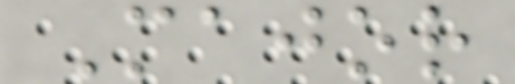Major
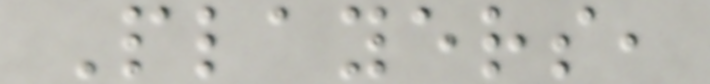Players,
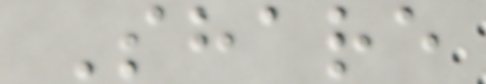Share
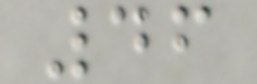46
